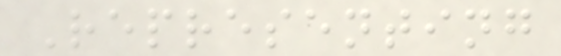Representing
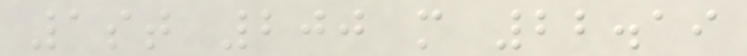1st 200 m 22.19
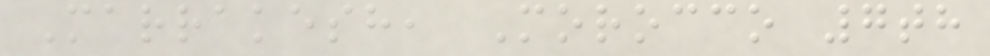Marrakesh, Morocco 7th
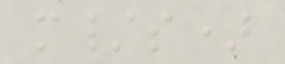m/s)
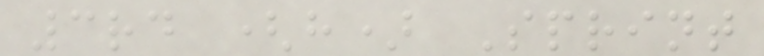3rd (h) Sprint
